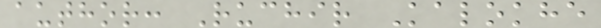author: Ruchir Kalokhe
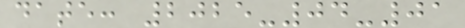date: 2025-04-01
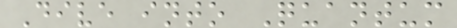Dive into Quantum
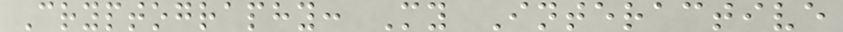Cryptography: My Interactive
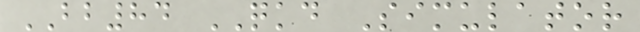BB84 QKD Simulator
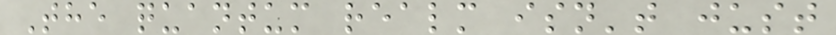The quantum realm isn't just
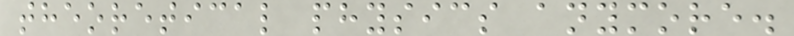theoretical physics anymore.
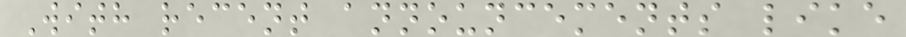With recent announcements like
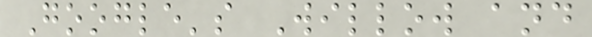Google's Willow and
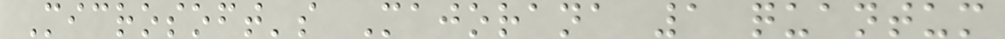Microsoft's Majorana 1 quantum
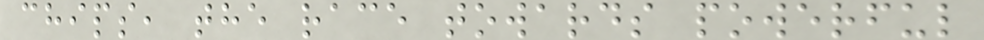chips, the race towards powerful
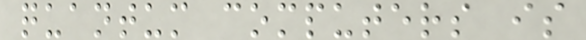quantum computers is
